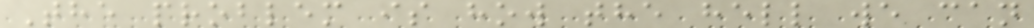The problem is how the hell we can
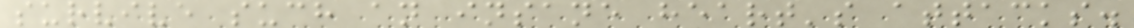survive such an insane heart's attacks.
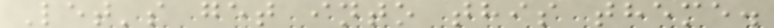Let's get into this theme.
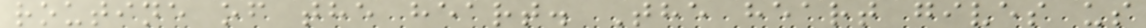routine of the heart. The heart gives us
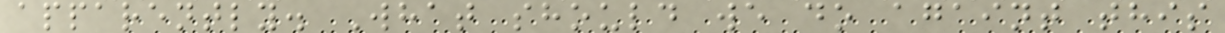apparently. What should we do againt this
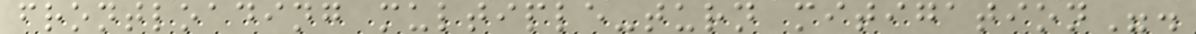frontloading multiple-turn mitigation".
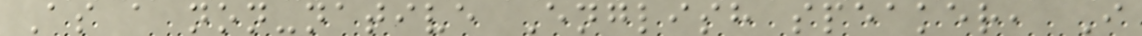As a non-native English speaker, I
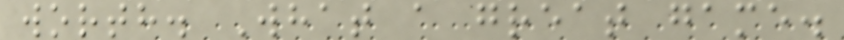worth. What a great game.
